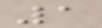1
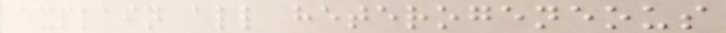explain all heterogeneous
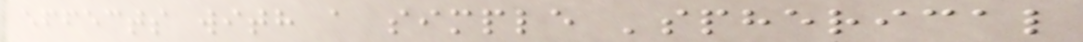effects with a simple 'spherical
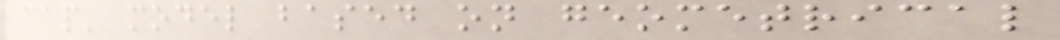cap' model based on geometrical
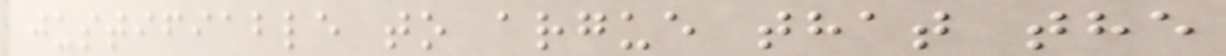justifiable to argue that the
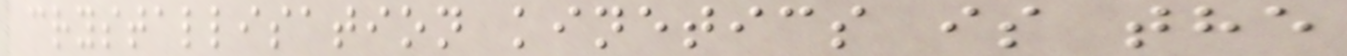crystallisation kinetics is the
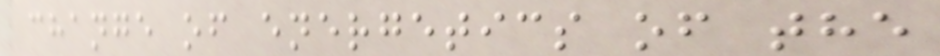change of energetics of the
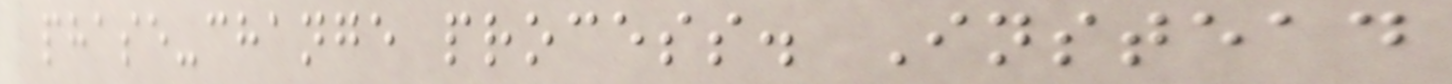phase-change process. Instead
